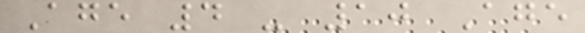Age 4 - 10 Age
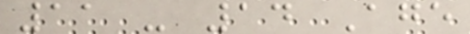11 - 14 Age
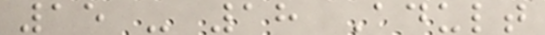15 - 18 Adult
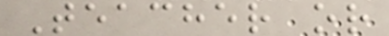Teacher or
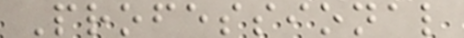Professional
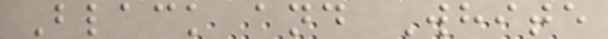Black and White
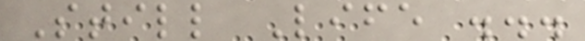Still Life ...
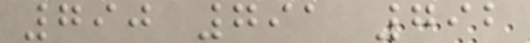790 791 792
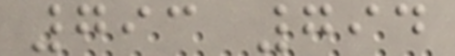793 794
